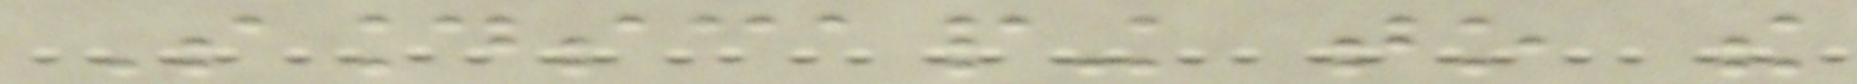Soundscaping to the
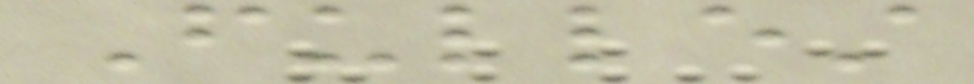Fullest
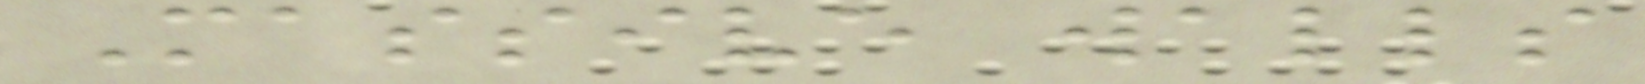Massive walls
